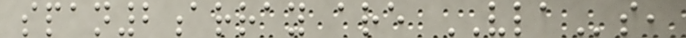span2array are VLAs,
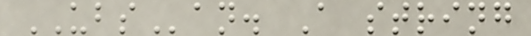UBSan. A string
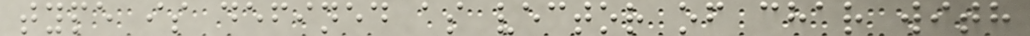type is defined as vector of char with
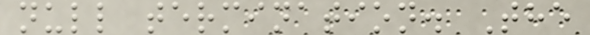null termination. The
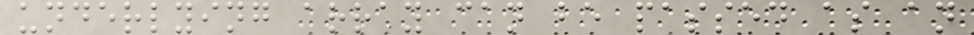underlying array can be passed as an
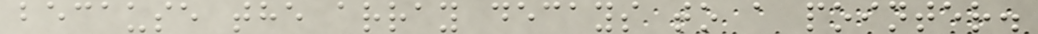because the array decays to a pointer.
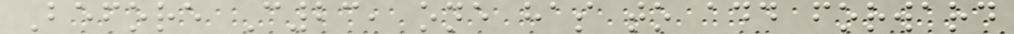Before C23, one has to add forward
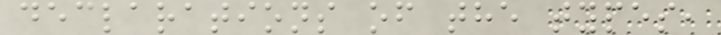declarations of the types,
